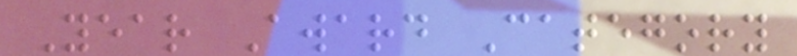Year Award Category
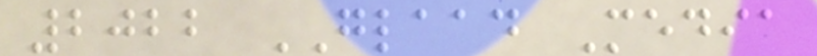2022 GLAAD Media
